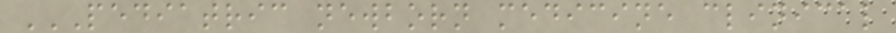PEDIATRIC NEWBORN MEDICINE CLINICAL
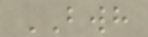BWH
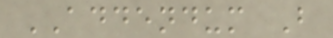ADDENDUM B
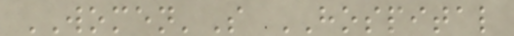WOMEN'S HOSPITAL
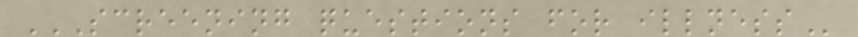SCREENING QUESTIONS FOR ILLNESS
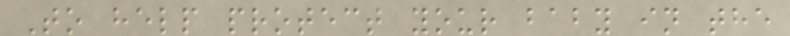To help protect your baby in the
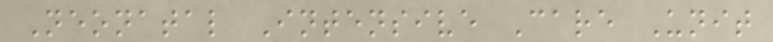Neonatal Intensive Care Unit
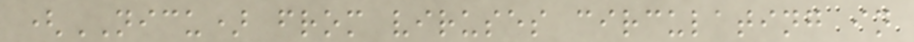(NICU) from viruses circulating in
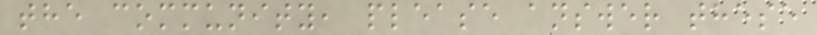the community, please answer these
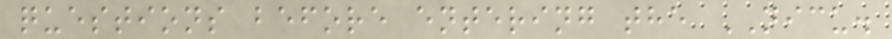questions before entering the NICU.
